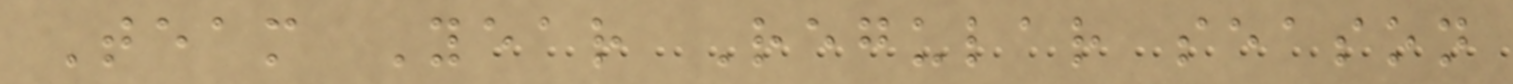Team Year Regular season
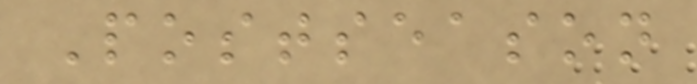Postseason
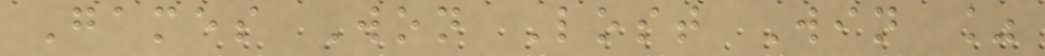Games Won Lost Win %
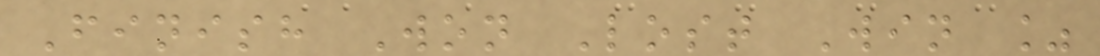Finish Won Lost Win %
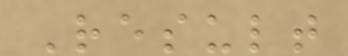Result
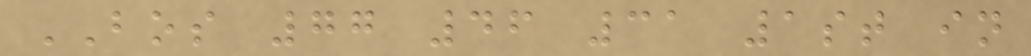BOS 77 46 31 1st in
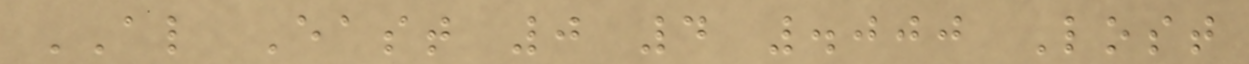AL East 0 4 .000 Lost
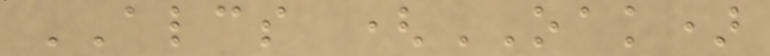ALCS (OAK)
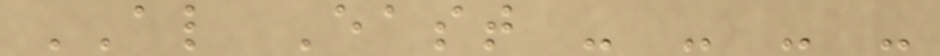AL East - - - -
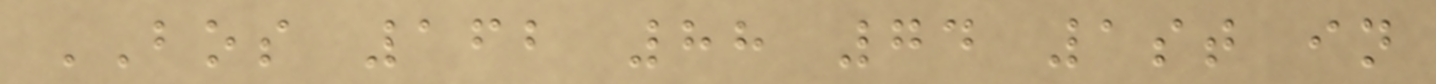BOS 162 88 74 1st in
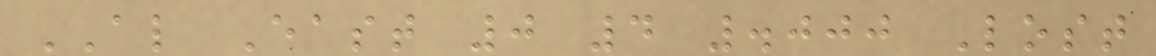AL East 0 4 .000 Lost
